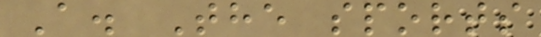A. The sports
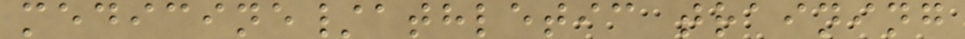medicine/athletic training
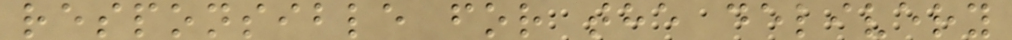responsible for the delivery
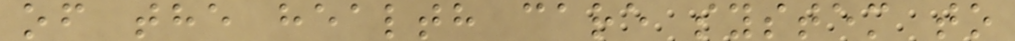of the health care system to
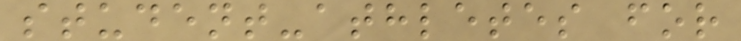student-athletes for
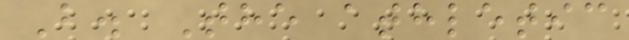B. The athletic
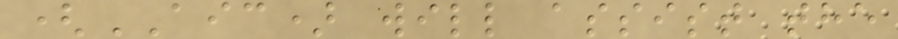(AIC) will assist the
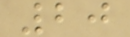20
